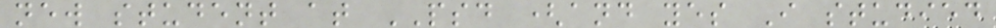new student at PSD (and yes I studied
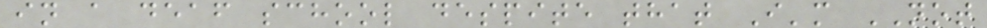in a deaf school despite that I'm NOT
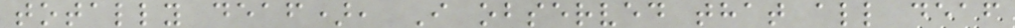totally deaf), I observed that all deaf
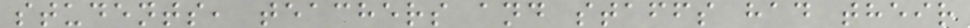students, teachers and staffs had their
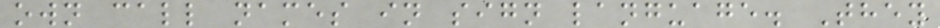own call names in sign language. They
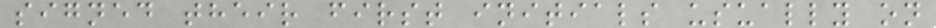signed their first initials usually on
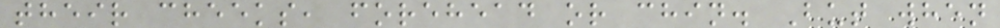their cheeks, forehead or chin. But when
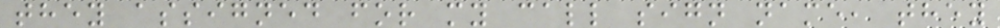they assigned for my call sign name, they
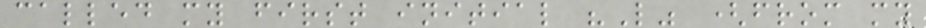called my first initial "L" (from my
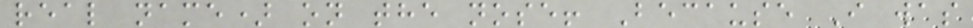real name) on the nose! Because I was
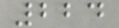224
